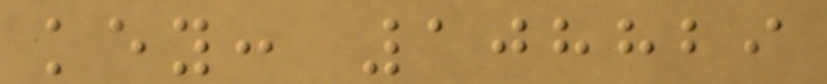key: 108829
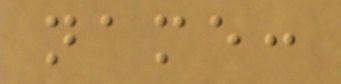name:
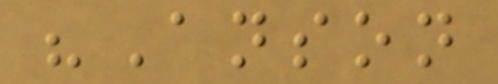"Anson
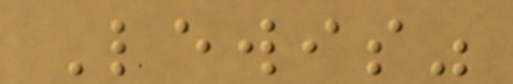Lewis"
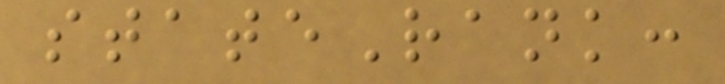stateRank:
